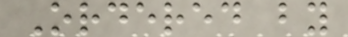Ordered by
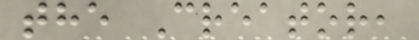the Creator,
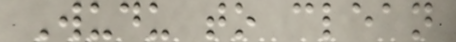Wudu to clean
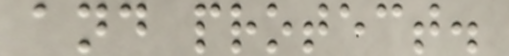and protect.
